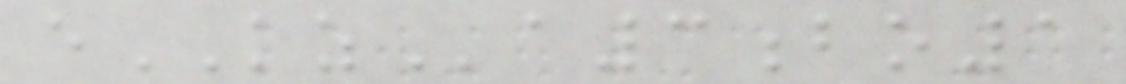eKZa3bo1
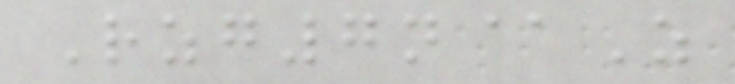Rzg7n@Z
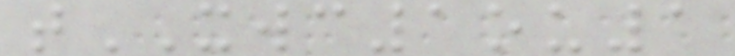tXWC1ou1
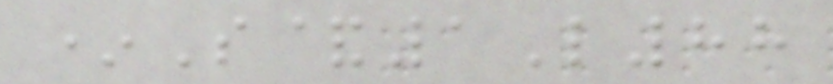*S&1L88
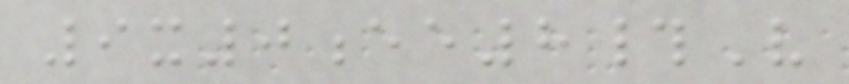9x0ee8#V
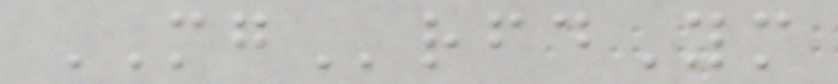MGrfdYm
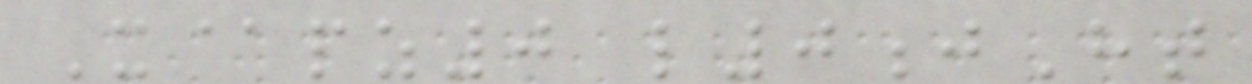X@pz0 l0jHt
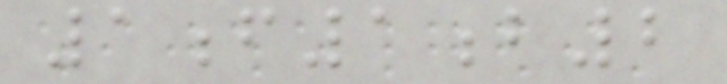1f1b2
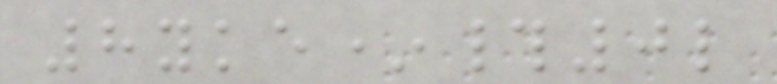8yke*#0l
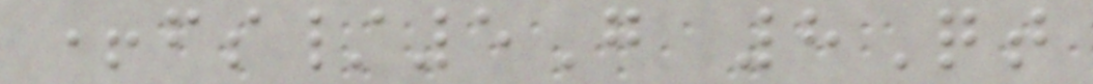+fs/5G 8Qt
